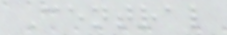Central
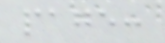page:
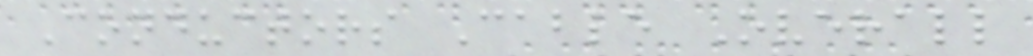Conductors Cable Overall
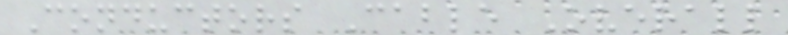Conductors Cable Overall
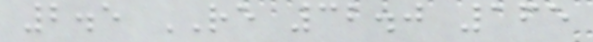2.5 RE 32.0 165
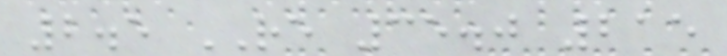2.5 RE 35.0 215
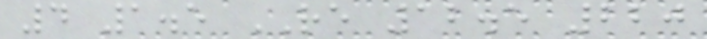4 1.5 RE 12.5 220
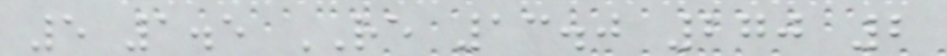5 1.5 RE 13.0 270 2
